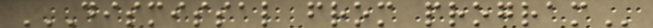DISMISSAL FROM PROGRAM
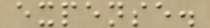expense.
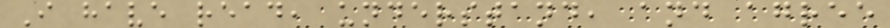I have read, understand, and agree
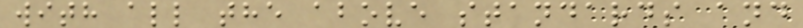with all the above standards and
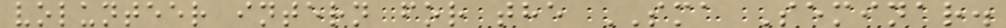volunteer intern for the SMA Seminar.
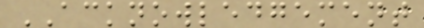ACKNOWLEDGEMENT
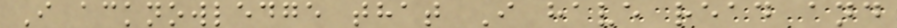I acknowledge that I have read and
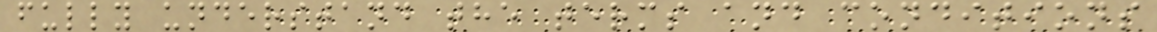fully understand the terms and conditions
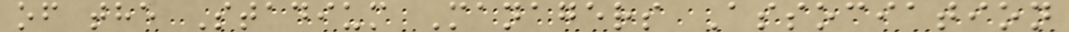of the Stadium Managers Association
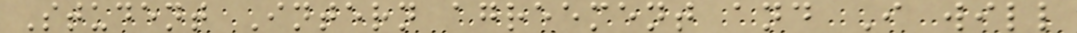Student Intern agreement and I will
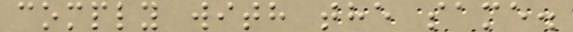comply with the same.
